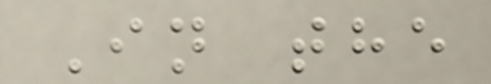In the
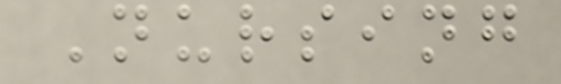Nursing
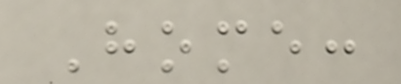Home:
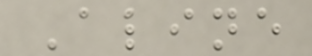Aline
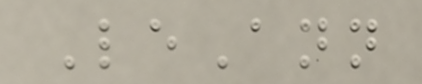LeAnn
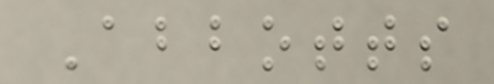Abbotts
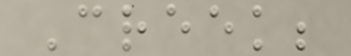Creek;
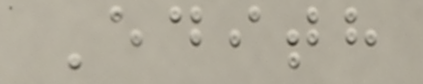Edith
